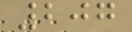207
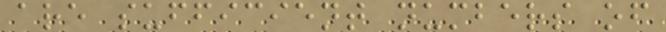are sufficient numbers of
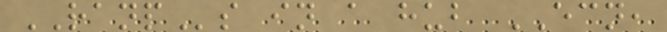RANPs in a hub ECN,
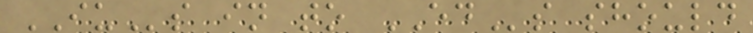IUs in to EDs should
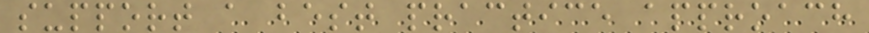support a best practice approach
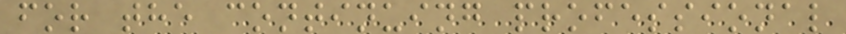for the continuing professional
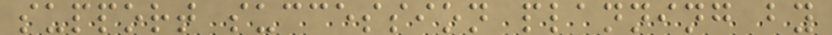support succession planning by
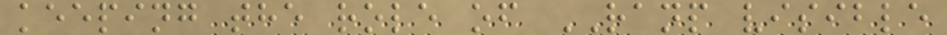keeping the role of RANP visible
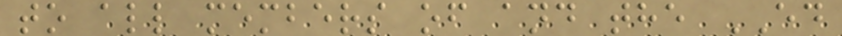to all members of and the ED
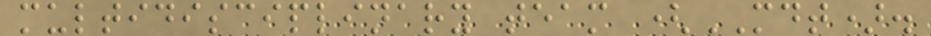multidisciplinary team (MDT).
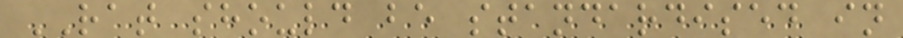RAT should be standardised in
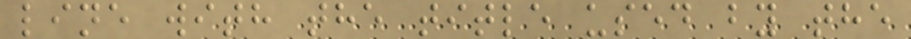line with the title used by the
